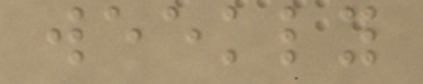weekly
